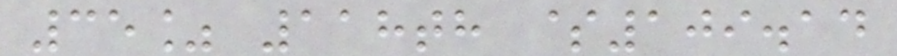35% 118th $109.14
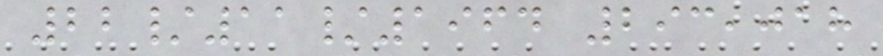22/11/1964 293,018
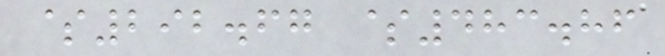$292.67 $483.86
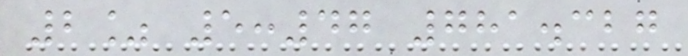2% 5:47 781.327
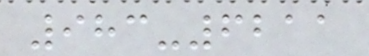983-6211
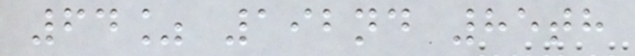64% 192nd 85th
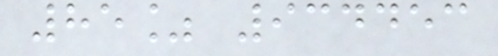85% 934453
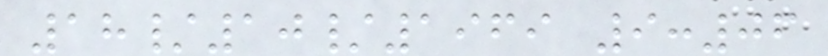18/10/1969 9:06
